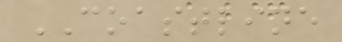COASTLINE
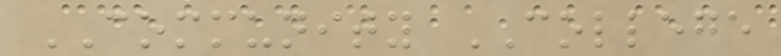COMMUNITY COLLEGE
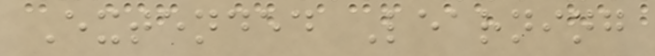Extended Learning
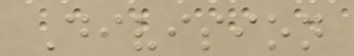Division
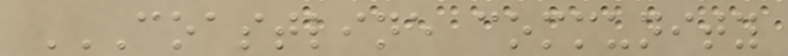COASTLINE COMMUNITY
